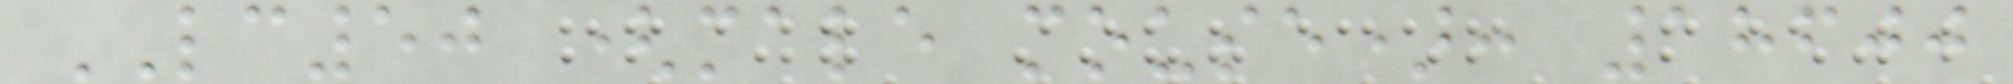LC50 (male mouse): 18600
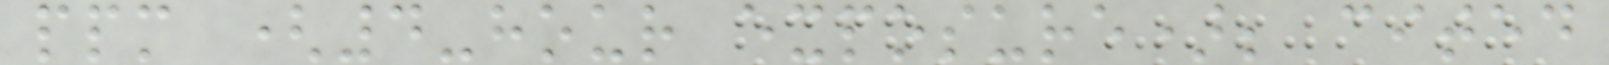ppm (4-hour exposure); cited
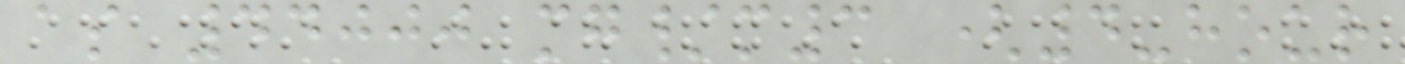as 44000 mg/m3 (4-hour
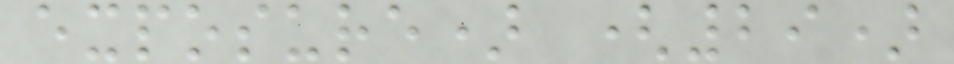exposure) (29)
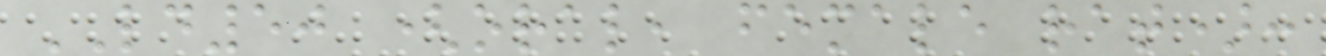LD50 (oral, female rat):
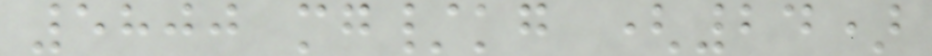5800 mg/kg (24)
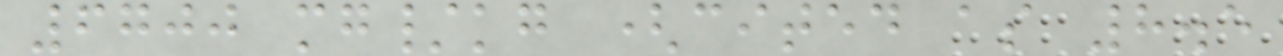6700 mg/kg (cited as 8.5
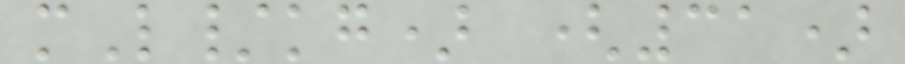mL/kg) (31)
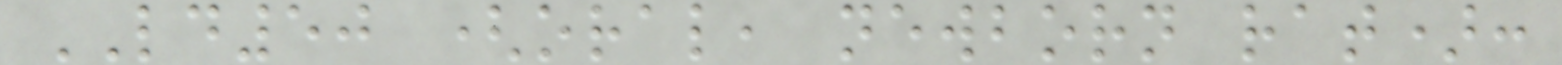LD50 (oral, newborn rat):
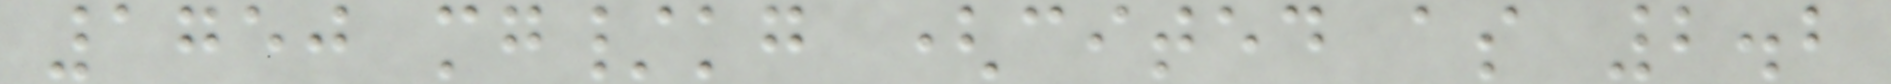1750 mg/kg (cited as 2.2
